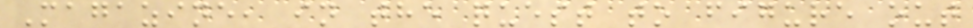Magazine, in the quest to figure out
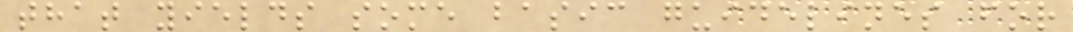that yields some basic guidelines for
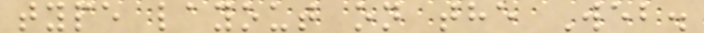type layout on the Web.
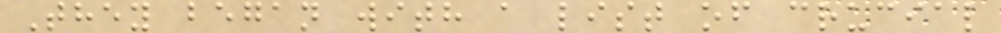They began with a list of crucial
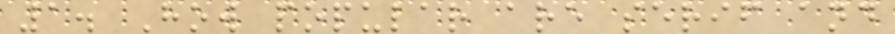1. How popular are serif and
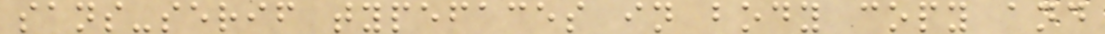sans-serif typefaces in body copy and
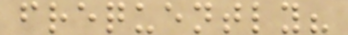frequently?
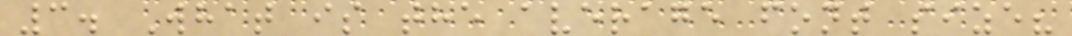3. What is the average font size?
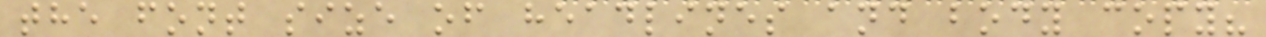the font size of headlines and body copy?
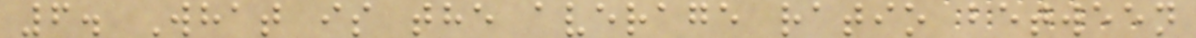6. What is the average ratio between
